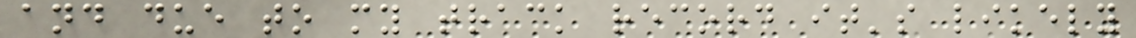and due to my track record it's likely
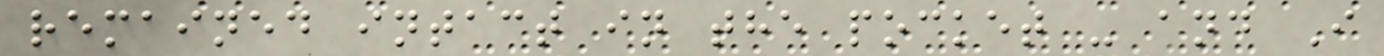remained intact in the pocket - and I
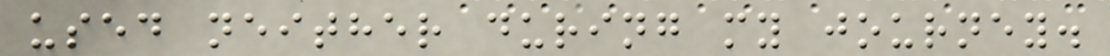used neither during my journey.
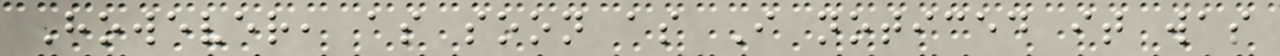However, as soon as I noticed it was
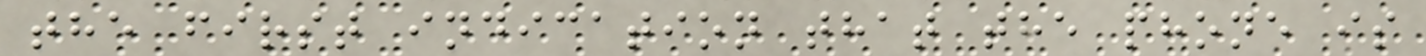the first indication that the phone is
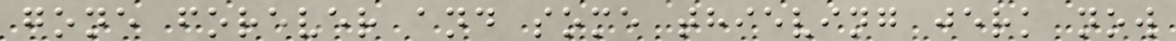gone forever and some thieving jerk now
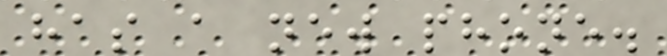has a new phone.
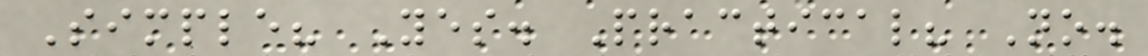Simple? Yes. Practical? No.
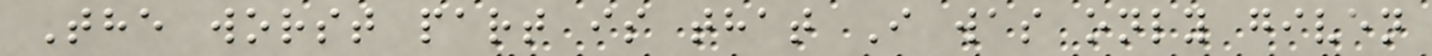The worst part is that I was only given
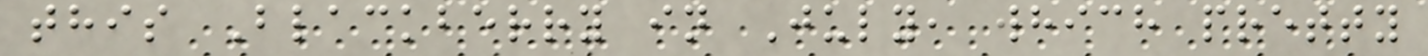this Blackberry in July, which pretty
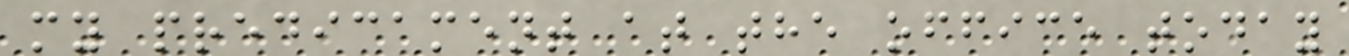my predicament at the office today
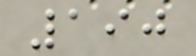190
